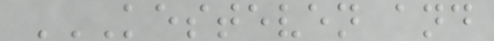KESTEVEN AND
